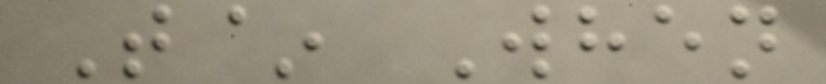T~ When
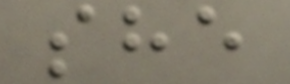she
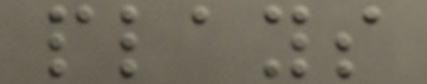plays
